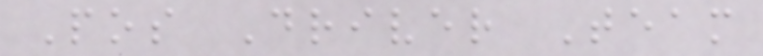Pos Driver Team
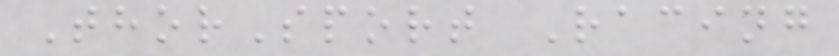ThorSport Racing
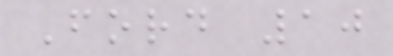Ford 10
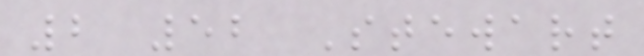2 52 Stewart
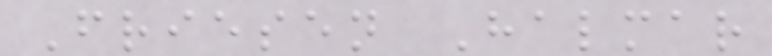Friesen Halmar
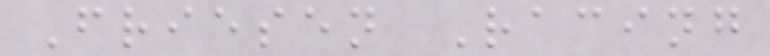Friesen Racing
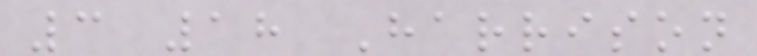3 18 Harrison
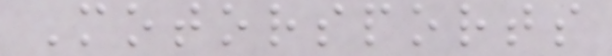Motorsports
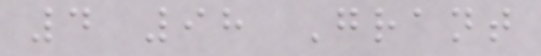4 98 Grant
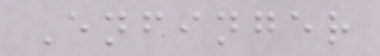Enfinger
